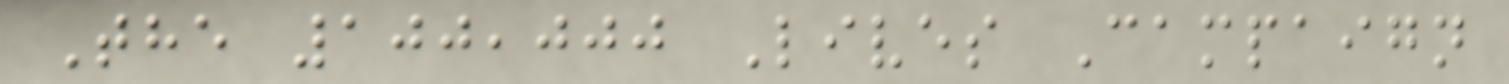The 100,000 Lives Campaign
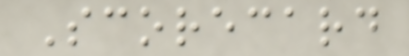Scorecard
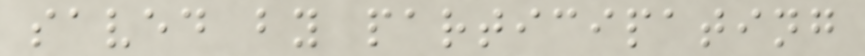saved by participating
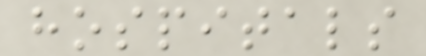hospitals
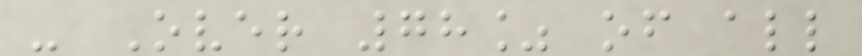- Over 78% of all
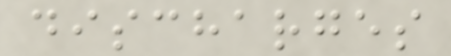discharges
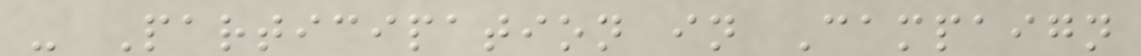- Participation in Campaign
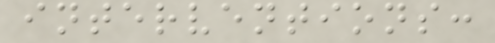interventions:
